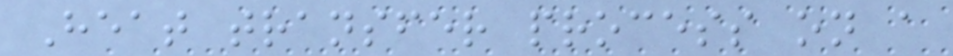Heat transfer process on a
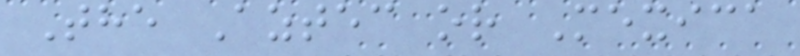The Aztec or Mexica
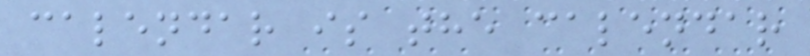calendar is the calendar
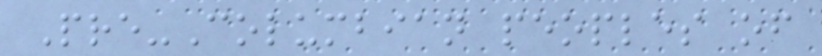Pre-Columbian peoples of
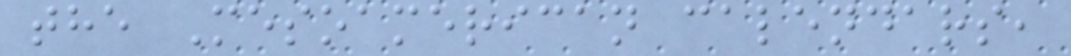the Mesoamerican calendars,
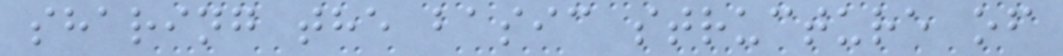sharing the basic structure of
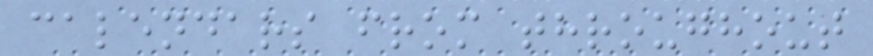calendars from throughout
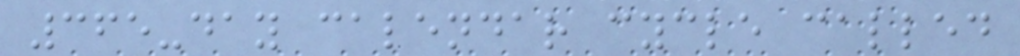365-day calendar cycle called
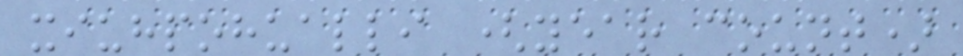xiuhpohualli (year count)
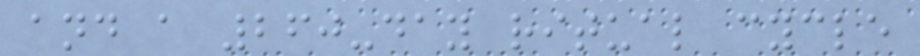and a 260-day ritual cycle
